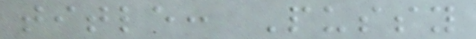title: Pussy
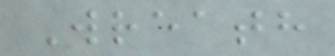Wreath
